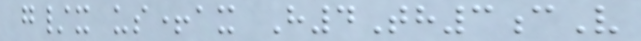g/x us+ax H4Th3cV
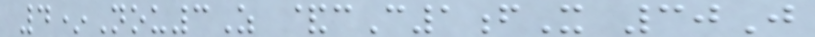4*Nou3Z &cC1fX 30J
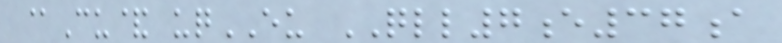@Cu& uqEU QLL7e37a
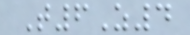T6Z4
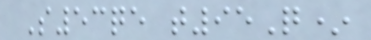S53qe t95Q*
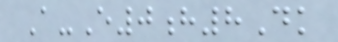A-E0h8Dk
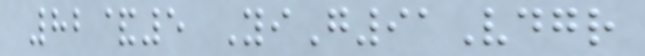82&5 YiG91Vdgr
